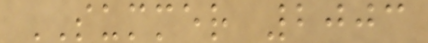SUMMER 2003
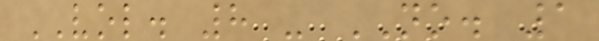VOL. 8 - NO. 1
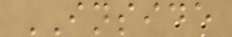INSIDE
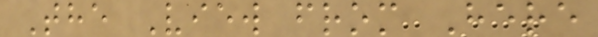The View from Here
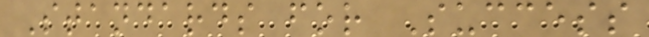Standards for Success
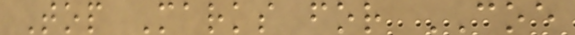Top Marks for COE
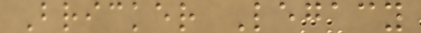Bricker Legacy
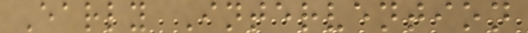Early Intervention
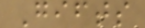Gifts
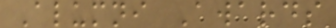Alumni Awards
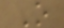O
